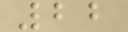22
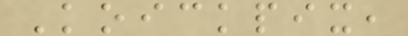Koickpix,
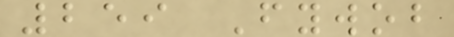259 Fywob
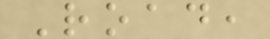Road,
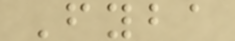Fyba
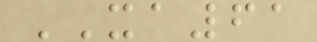XA61
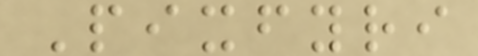Pixfyri
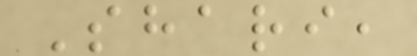Shari,
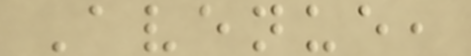Avenue,
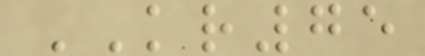KR75
